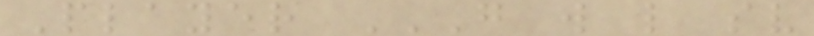Player G W L SV
